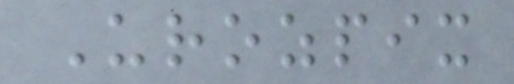Urozpix
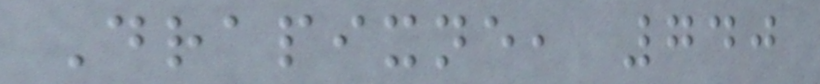Drapixne, 740
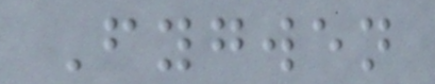Fygwen
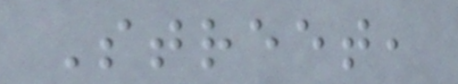Street,
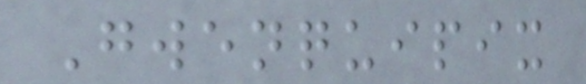Gwenquipix
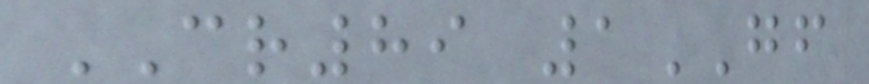CR89 1GF
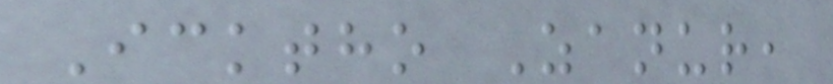Icktho Zanur,
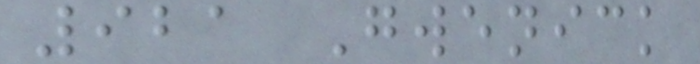921 Gwenick
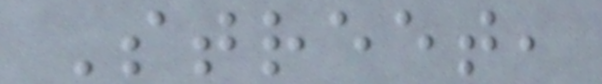Street,
